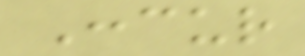Concur
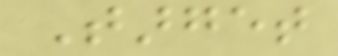Target
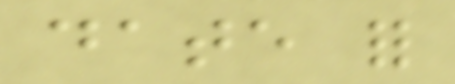date for
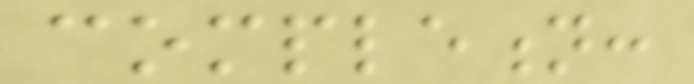completion:
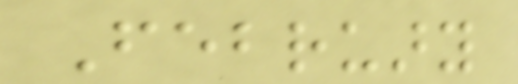February
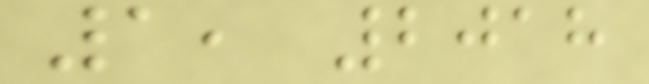1, 2018
